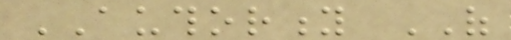AUTHORITY OF
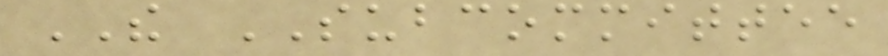THE SUBCOMMITTEE
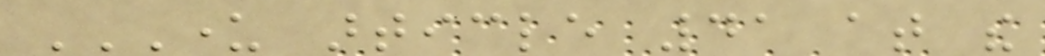UNDER ARTICLE 41 AT THE
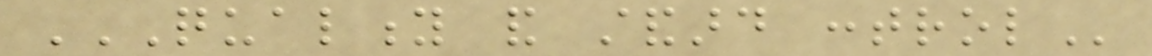QUALITY AND STANDARD CONTROL
